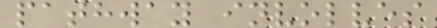pathway involves
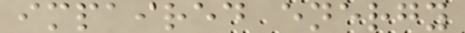impaired energy
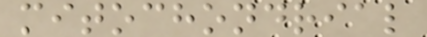mitochondrial
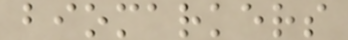biomarkers
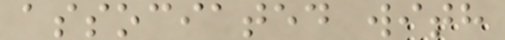associated with
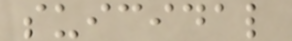suicidal
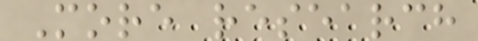More research
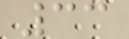33
